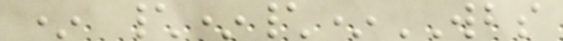* \*\*WBS
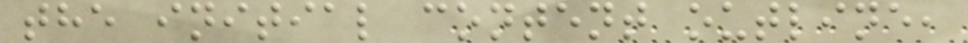the initial content outline,
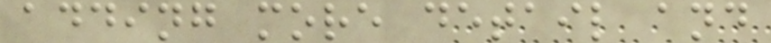adding more detail and
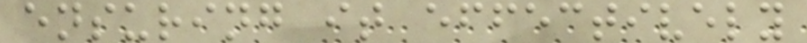ensuring it effectively
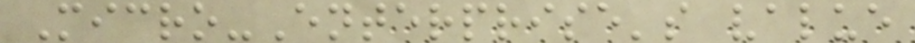Micro-Enterprise's value
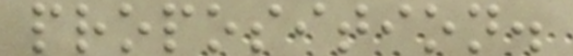proposition.
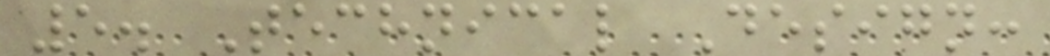5. Technical Design:
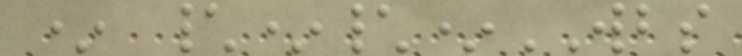* \*\*WBS
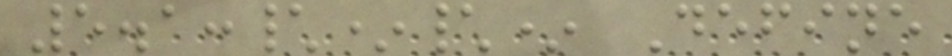5.1:\*\* Define
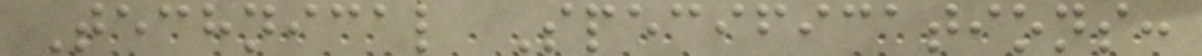Technical Specifications:
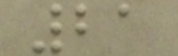21
